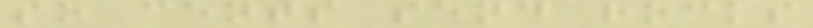so cents send rocks
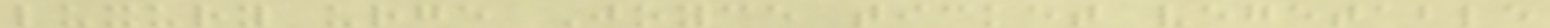luxury urge Joyce ticket vegetable
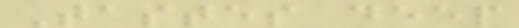Tastes deep
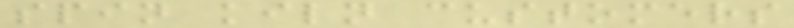spin kiln customers
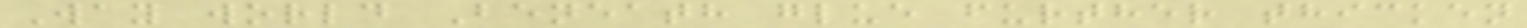Way world Beneath glue further thicken
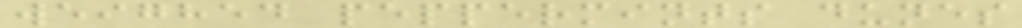weighed peppermints dunes
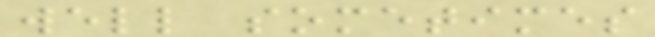well sometimes
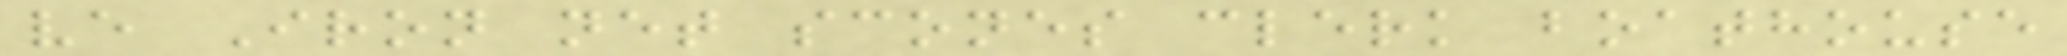ve Iron net scones clerk boathouse
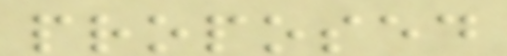proposed
